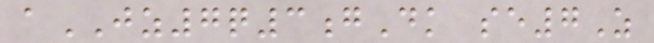aJZ7q3gDk se7Z
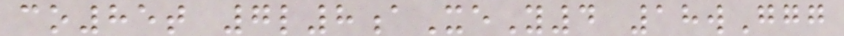co85t 7l8aXeY4 18wGgg
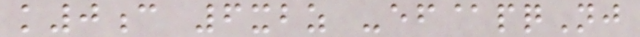k0c 6xbz -ef@pqNj
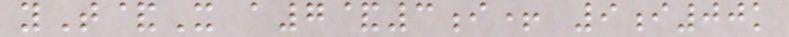yT&X a7&3i+ 9i00k
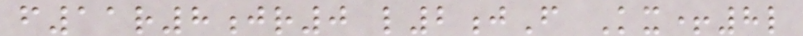f11r8jr0 l2jF Kx+8l
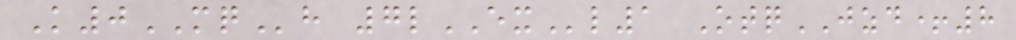K0MQh 7lEXl1 OtqJZD+8
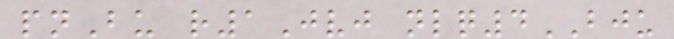pnBu r1Jvj nlq4BJU
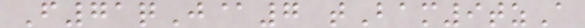F71qJ@7 tBam9tzA
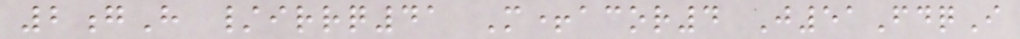2gH /irrq41 M+acor4 J51FdqI
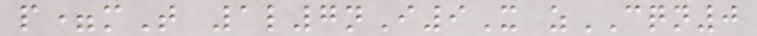p=mT 1l7nI9X zCQN0
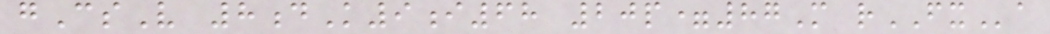gCsV 8dK9i68 20p=87M rFXa
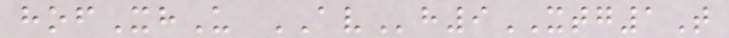hofXhU AVh9XTG1T
